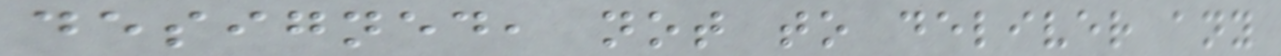designed, not to deliver any
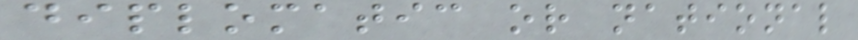diplomatic or national
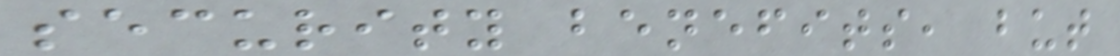security benefits, but
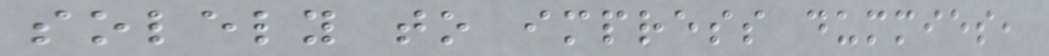solely to impress dummies,
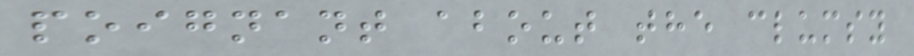poignant about the clumsy
